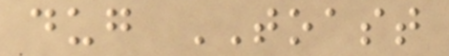dug TOAST
